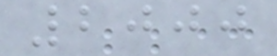2000
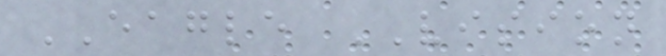EAGLE VISION
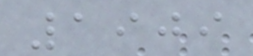1909
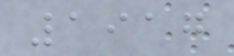1917
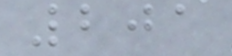201
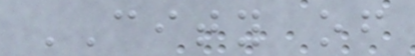CITY of
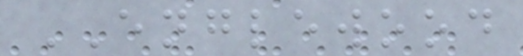ENGLEWOOD
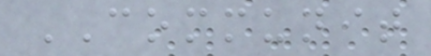COMMUNIT
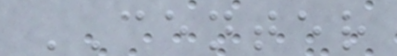CENTER
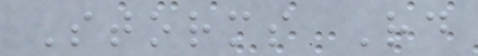Storms Rd
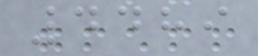4489
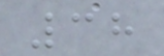38
